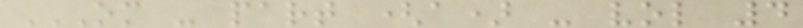OM - PART (A) - VOL 4
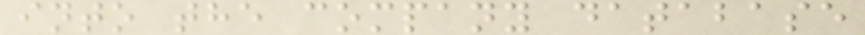into the company database
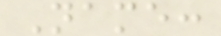Name:
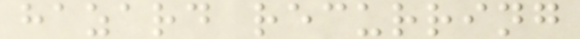hazard recurring
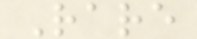Rare
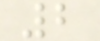2
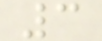3
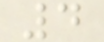4
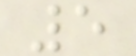5
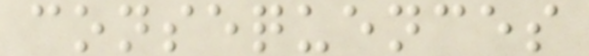consequences
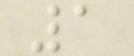1
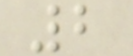2
